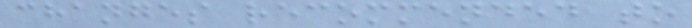changes recommended to
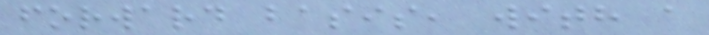forward basis, with a
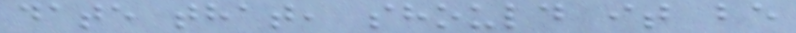date that, should it be
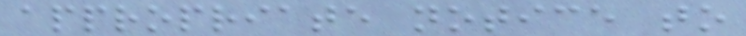appropriate notice to
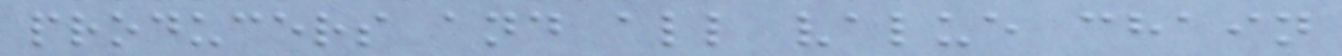producers and all value chain
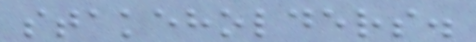stakeholders.
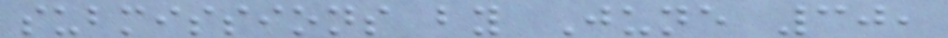submissions by June 30,
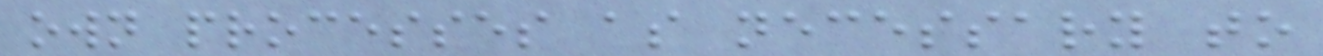own processes as necessary to
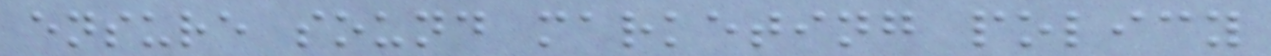ensure sound marketing policy
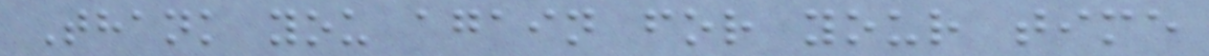Thank you again for your time
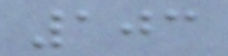103
